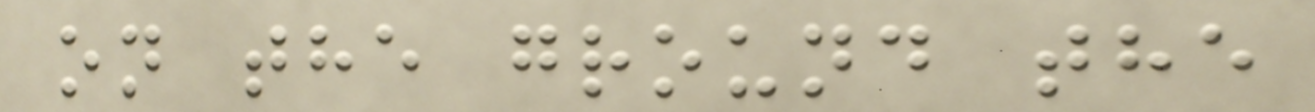on the ground the
